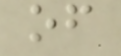of
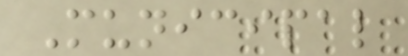Municipal
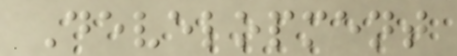Development
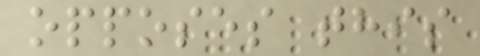opposes this
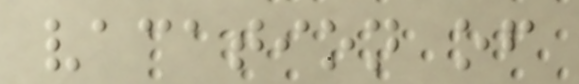vacation of
